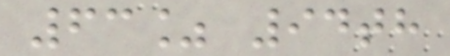63% 94th
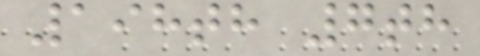198th 7th
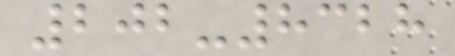202-8328
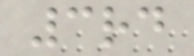3rd
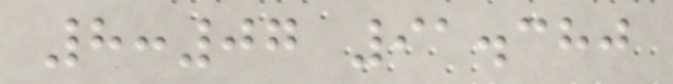8:07 91.380
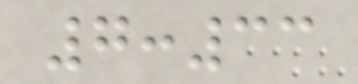7:33
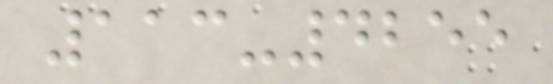113-4255
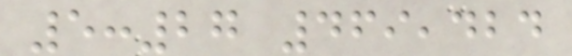5:27 469,424
